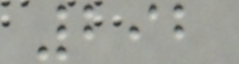292
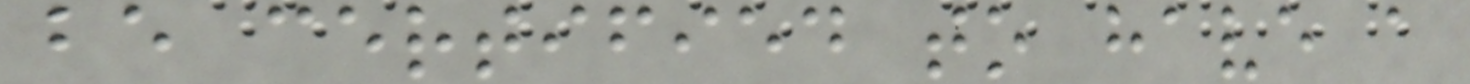be certified to have a
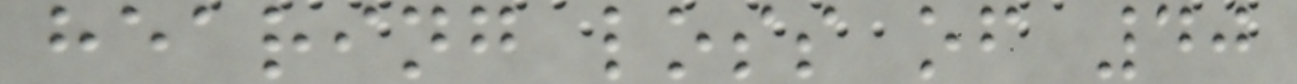hearing loss of 40
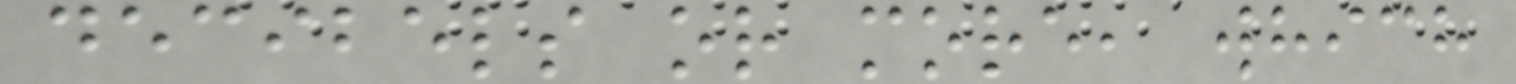decibels or more, which
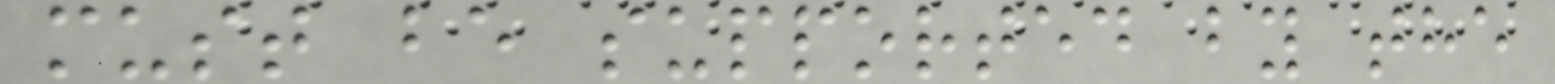must be supported by the
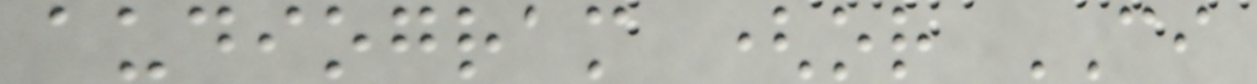audiogram (or CI
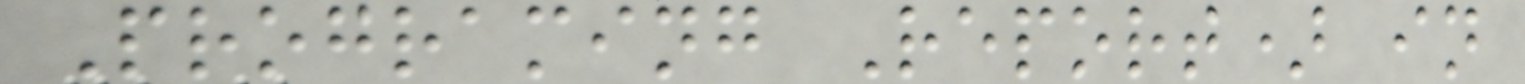Programing Report) in
